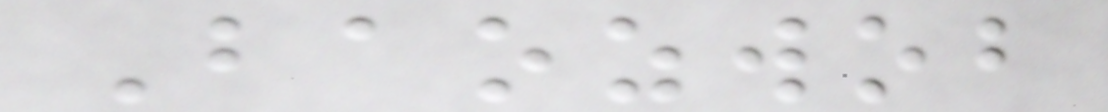Baozwob
